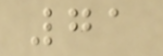71
